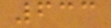633
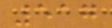517
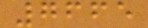7665
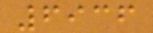6936
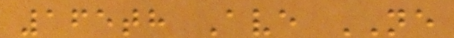165th Ave NE
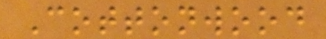Cottonwood
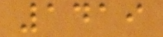1419
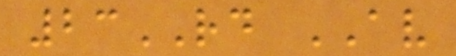23RD AV
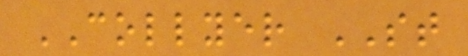COLLYER ST
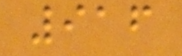916
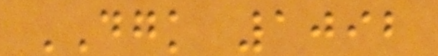DGK 1092
